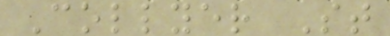Collyer St
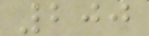200
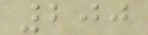200
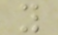y
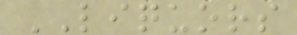LIQUORS
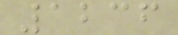1236
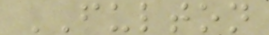FULTON
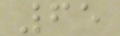65
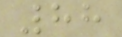88
